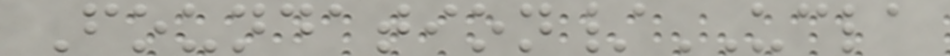Foundation/UCLA
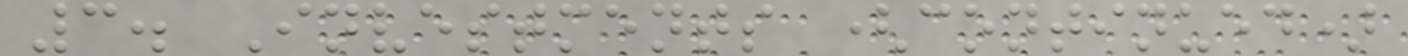3. Investments (continued)
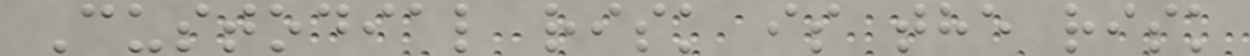Custodial risk is the risk
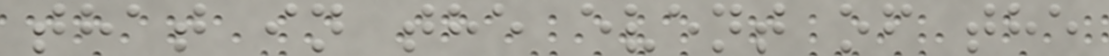that in the event of the
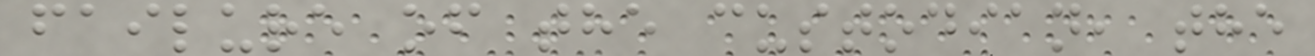failure of the custodian, the
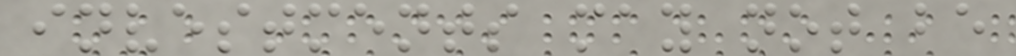investments may not be
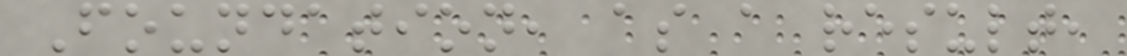Foundation, as a result,
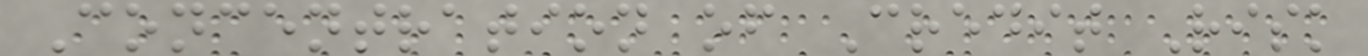Concentration of Credit Risk
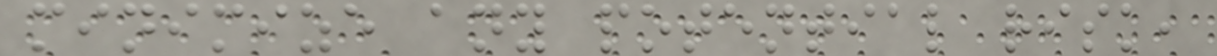minimize any potential risk,
